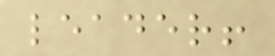leader!
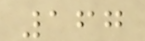167
